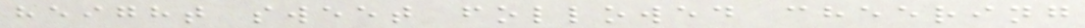height sweet followed cheering
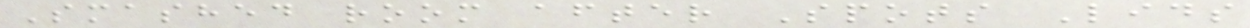Smashed room after Spots Lids
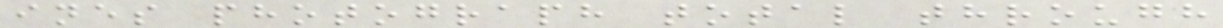ines photograph total through
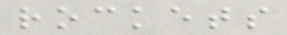rockets
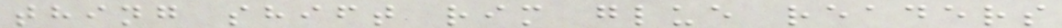thing shift rim glue readers
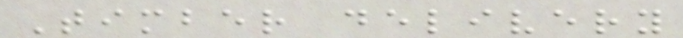Timber delivery
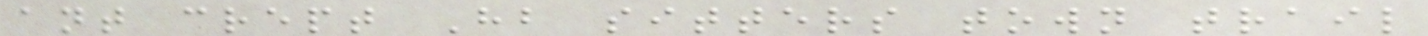ant crept Hb sitters town trail
